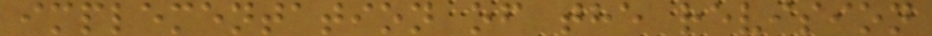implementation of the revision
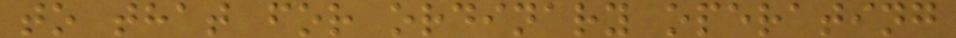to that for ordinary operating
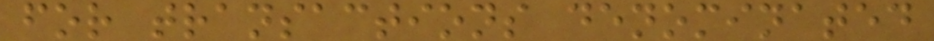for transactions denominated
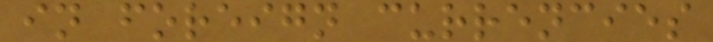in foreign currencies
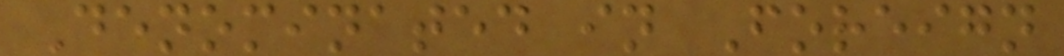Denominated in Foreign
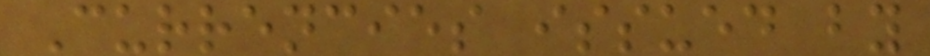Currencies issued by
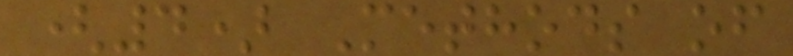(4) Methods of
